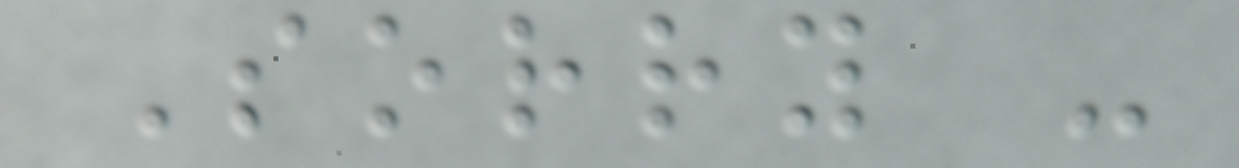Sorry -
